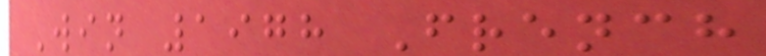Win 1978 French
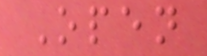Open
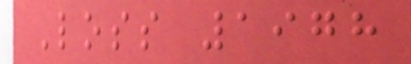Loss 1978
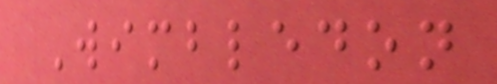Wimbledon
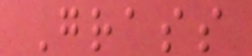Grass
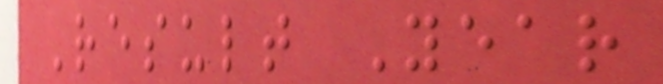Result Year
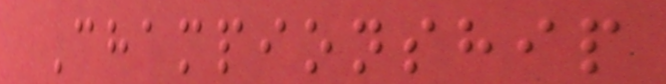Championship
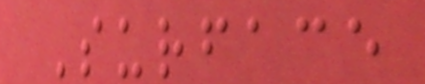Surface
